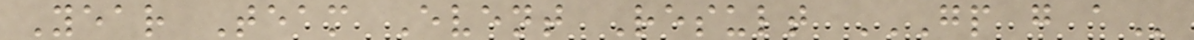Year Team Event Result GP G A
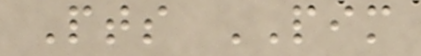Pts PIM
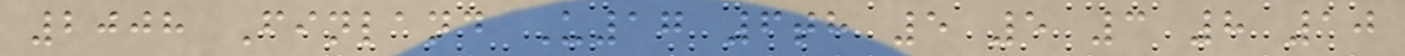2008 Finland U17 6th 5 5 3 8 10
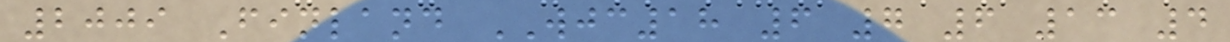2009 Finland WJC18 6 7 6 13 4
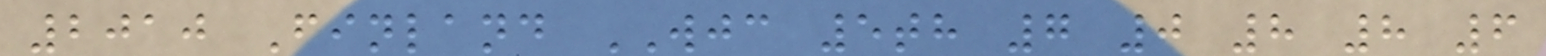2010 Finland WJC 5th 7 0 8 8 6
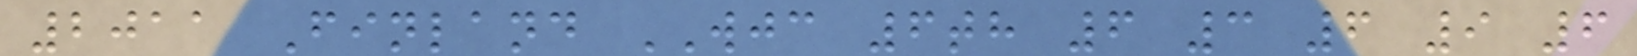2011 Finland WJC 6th 6 3 6 9 6
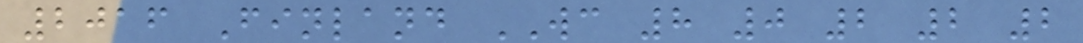2016 Finland WC 8 0 2 2 2
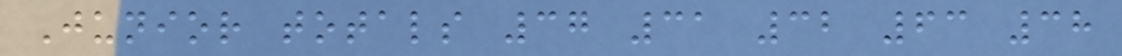Junior totals 37 31 32 63 38
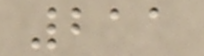211
